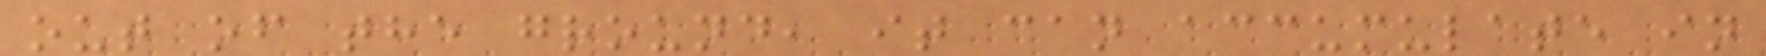out of the ground, it can accumulate in
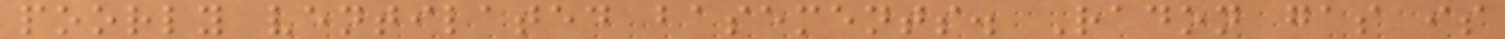poorly ventilated basements. Radon gas is
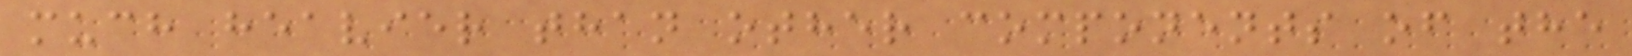much heavier than other components of the
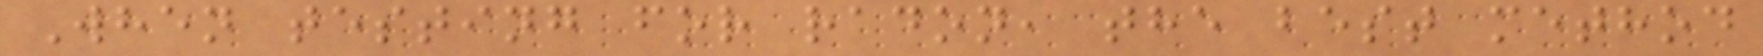When testing for radon, the best method
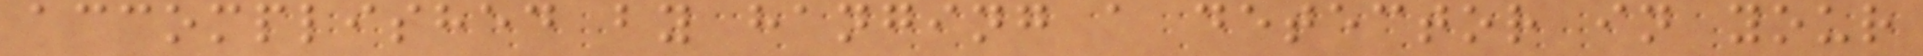accomplished by hanging a detector in your
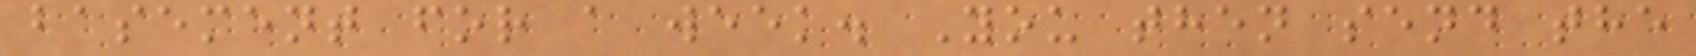basement for a week. You then send the
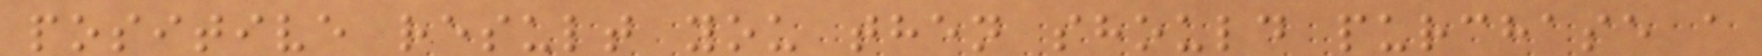positive result you then should purchase a
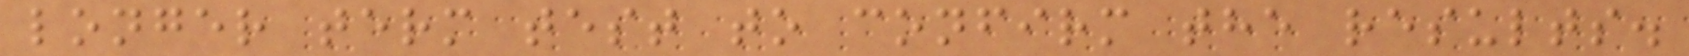longer term test to confirm the results.
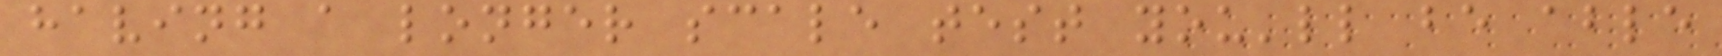having a longer scale test you'll be able
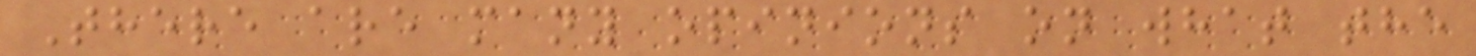There are many opinions on what the
